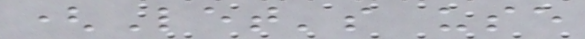(Let's use
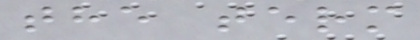the term
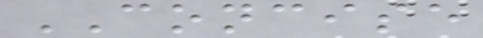CONCISE
